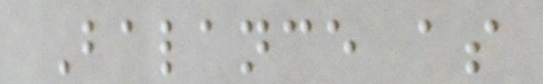Balance as
